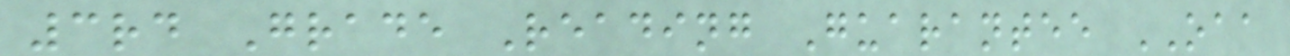3rd Grade Reading Guarantee OAA
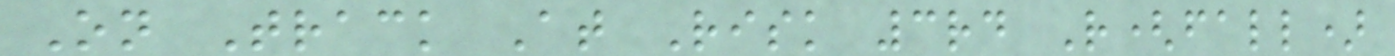On Track At Risk 3rd R(fall)
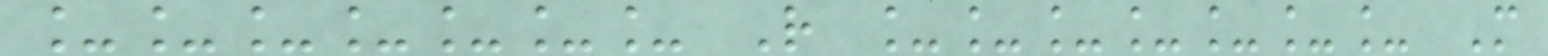_______ R _______ M
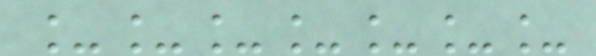_______
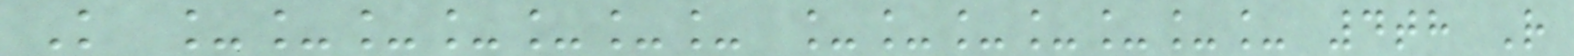K _______ _______ 4th R
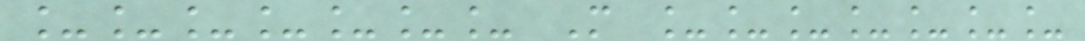_______ M _______
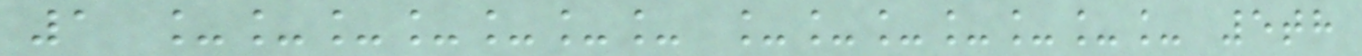1 _______ _______ 5th
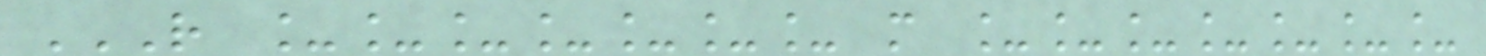R _______ M _______
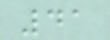41
